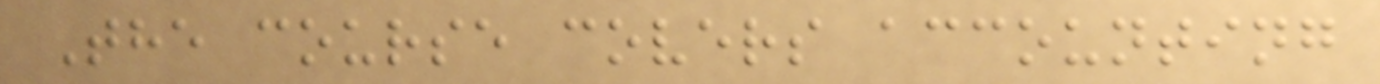The course covers accounting
